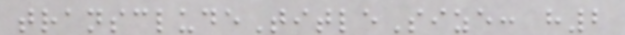transcludeTitleSize: h2
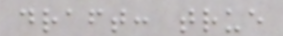draft: true
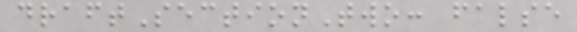draftSectionTwo: false
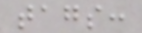tags:
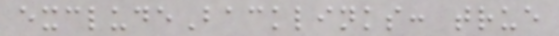excludeBacklinks: true
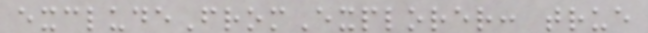excludeFromExplorer: true
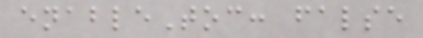enableToc: false
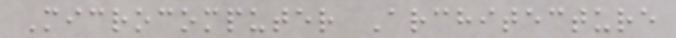Microcomputer Architecture
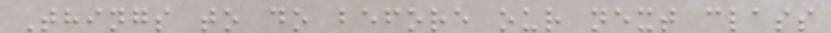Things to do before our next class
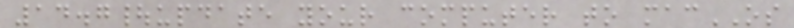14.7|update your computer to macOS
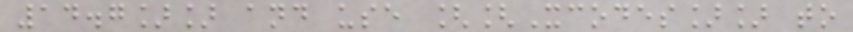14.7]] and use [[Xcodes]] to
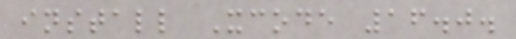install Xcode 16.0.
